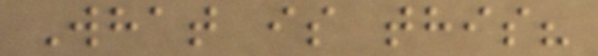What is this?
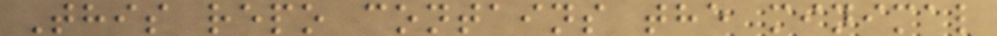This repo contains the minimal
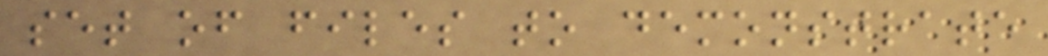set of files to demonstrate
